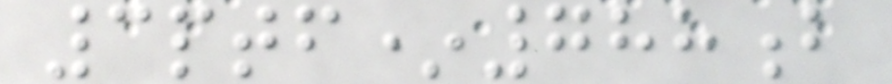3ptf*788b
